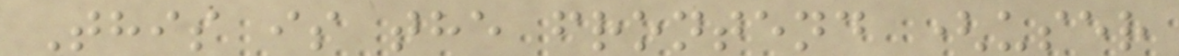This is the frontend (user
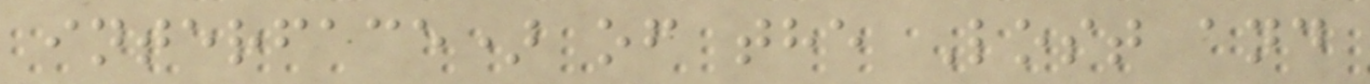interface) of the Lost and
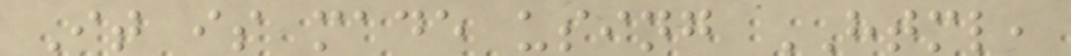It is made using HTML,
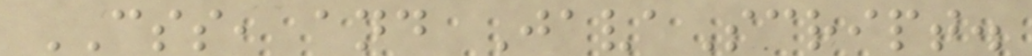CSS, and JavaScript.
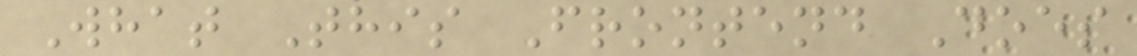What This Frontend Does
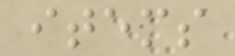items
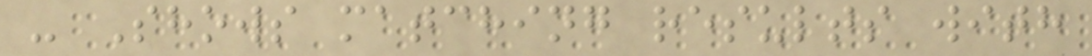- Shows matching results with
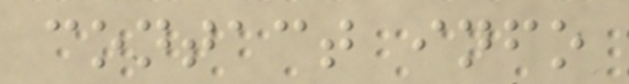contact info
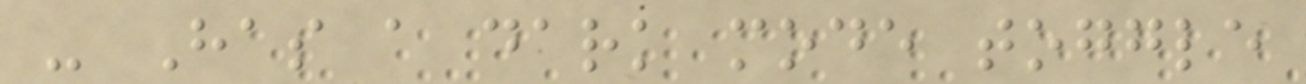- Has a dark mode toggle
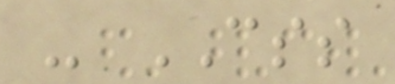- CSS
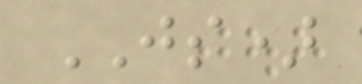JS)
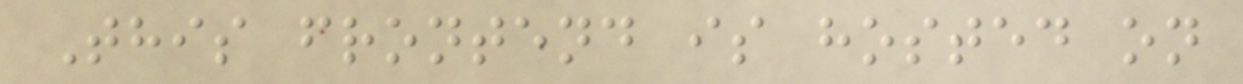This frontend is hosted on
